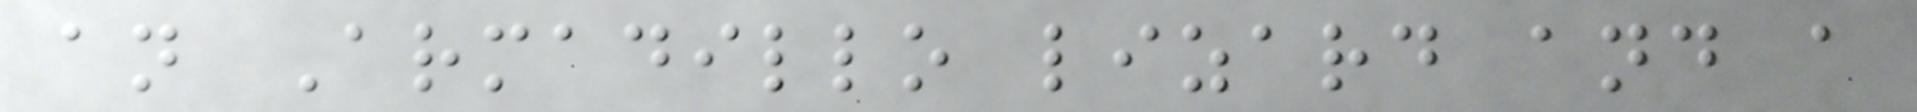an Armadillo lizard and a
